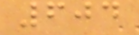604
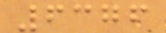6376
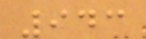943
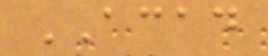ACAD
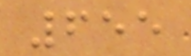655
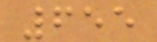655
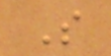S
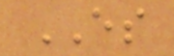ES
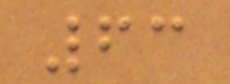63
